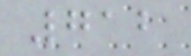712
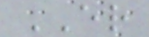ER
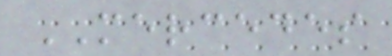MERCEDES
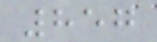857
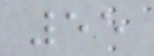55
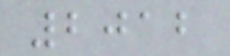2012
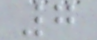7
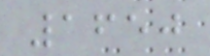1650
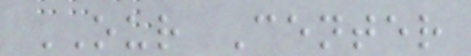OUR Center
